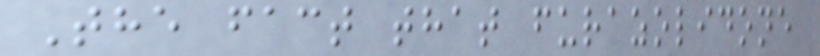The fact that furazolidone
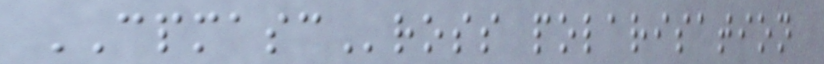CPMASCross polarisation
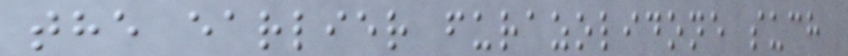the earlier furazolidone such
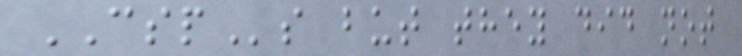CSPs but they did not
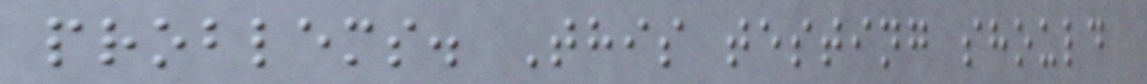problems. This testing should
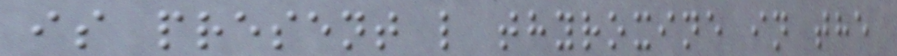is present l thyroxine in the
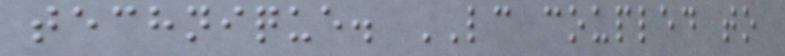technique. LC coupled to
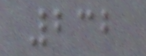232
